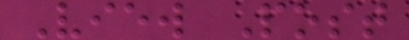View Post
